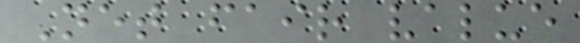Net fair value
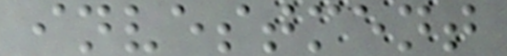investment
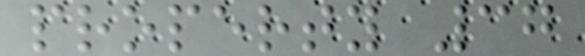property 37
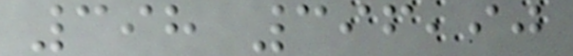398 396,90
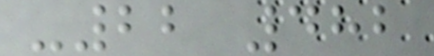-22 482
